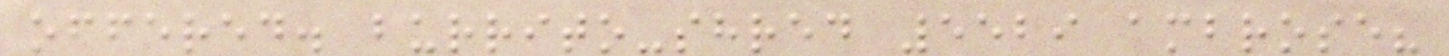offered. burrito-shred 5529 ambrose?
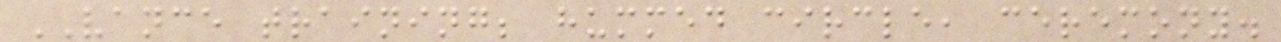VANCE training; hummed circle, ceremony.
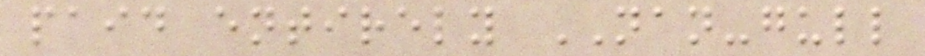paid entirely NAN-gull
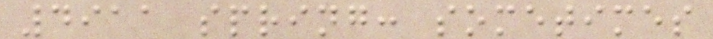4911 spring: sometimes
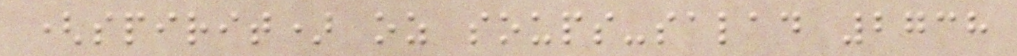(spirit) oz soups-salad 2738
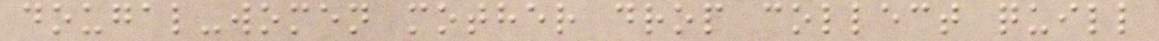dougal-women mother drop collect quill
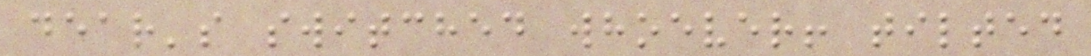dear's switched whoever! tilted
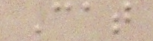Cat
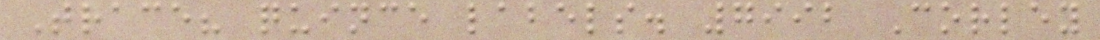Trace? quince labels. 7992 Corley
